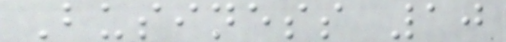Business 10
